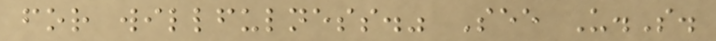for willfulness." See U.S.
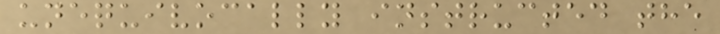unequivocally instructed the
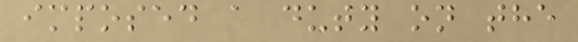imposed a duty on the
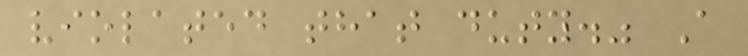violated that duty." A
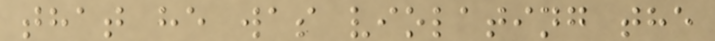that he was violating the
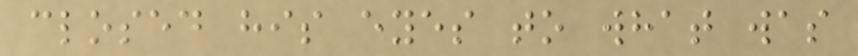closed his eyes to what was
